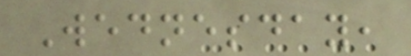Wednesday,
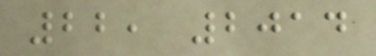22, 2014
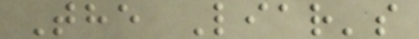The Liar's
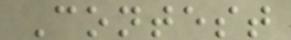Contest
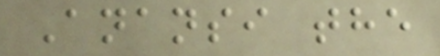Anansi the
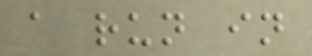a run in
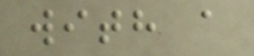with a
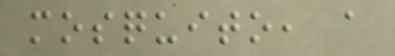mosquito, a
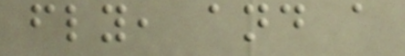fly, and a
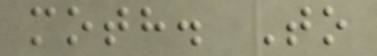moth. To
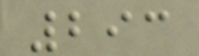293
